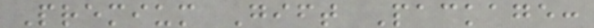Premium Gift Package:
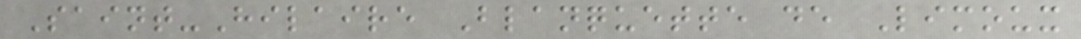Saint-Hilaire Blanquette de Limoux
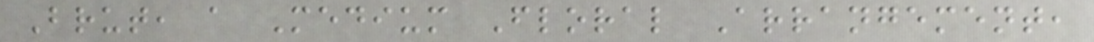Brut, a Medium Floral Arrangement,
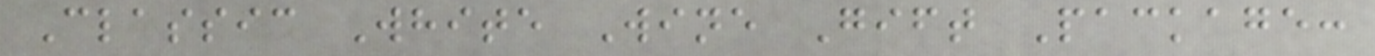Classic White Wine Gift Package:
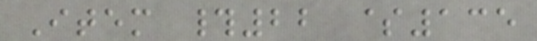Item #22 $135
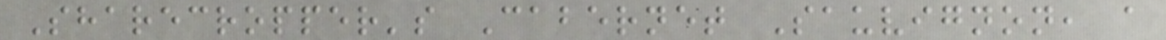Sharecropper's Cabernet Sauvignon, a
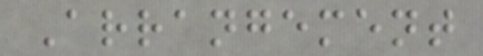Arrangement
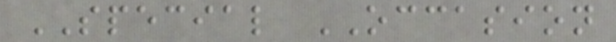SPECIAL OCCASION
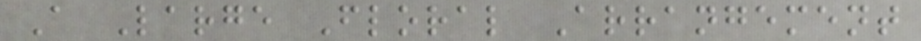A Large Floral Arrangement
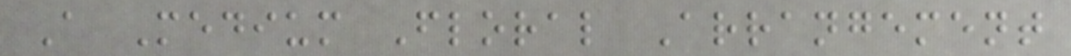A Medium Floral Arrangement
